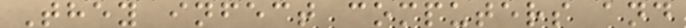They infect computers and
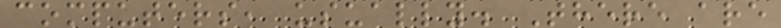computers, usually. There are
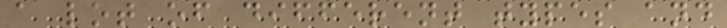a lot of different types and
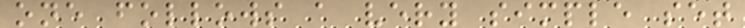one follows a very simple set
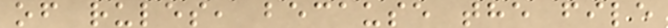of rules, because the file
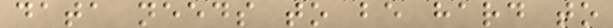data needs to be hard to
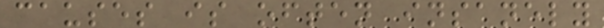causes is often insanely
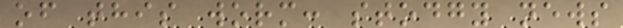of this worm: stodgy news
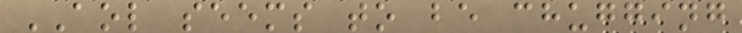AOL seems to be chugging
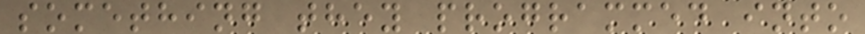something they programmed into
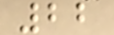22
